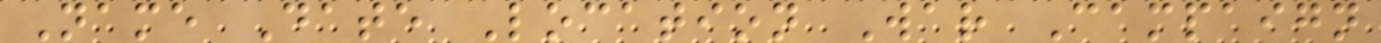Name Date Location War Campaign
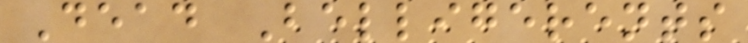Dead Belligerents
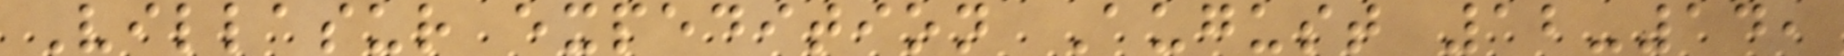Villasur expedition August 12-14,
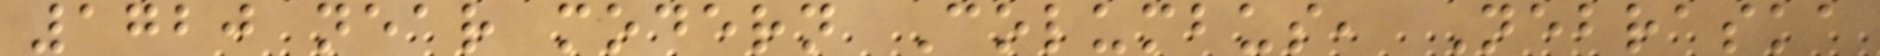1720 near modern Columbus, Nebraska
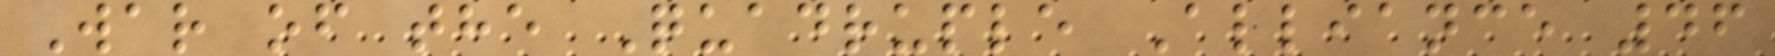War of the Quadruple Alliance 46
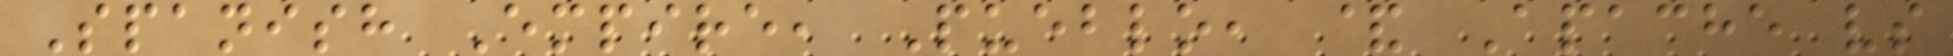Spanish Empire, Pueblo, & Apache vs
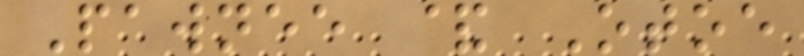Pawnee & Otoe
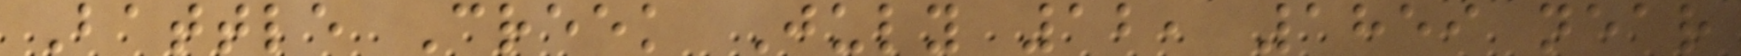Battle Creek July 12, 1859 near
